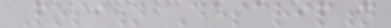Position Description
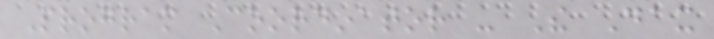Program Coordinator - The Dax
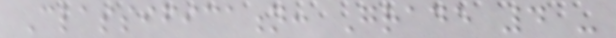Classification: Grade 4 -
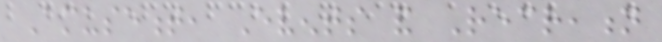Amusement, Events and Recreation
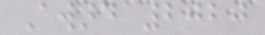Award 2020
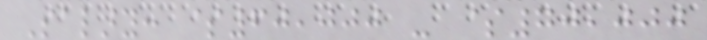Salary: $60,000 - $70,000
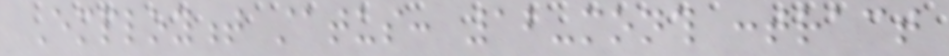Employment status: 12-month contract
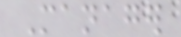Manager
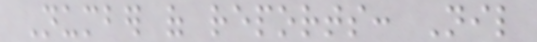Number of reports: Nil
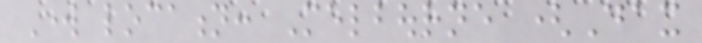Work location: Melbourne (Dax
